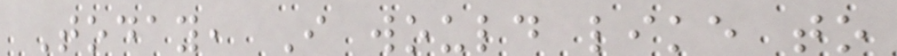Today, I would like to
